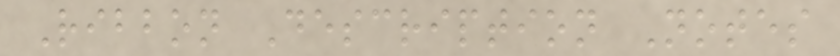Ribbon Description Notes
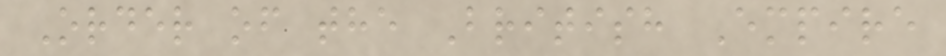Order of the British Empire
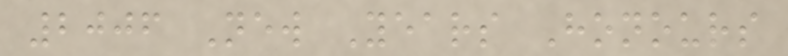2006 New Years Honours
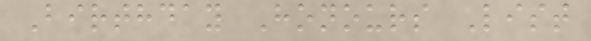Birthday Honours List
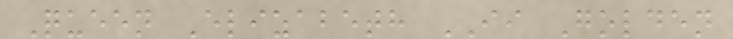Queen Elizabeth II Golden
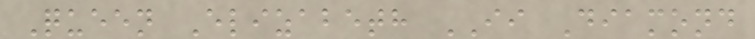Queen Elizabeth II Diamond
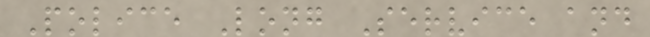Police Long Service and
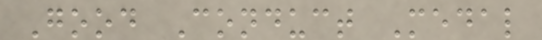Good Conduct Medal
